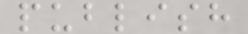publish
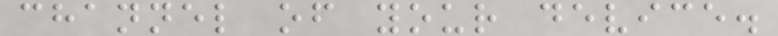channel of your device.
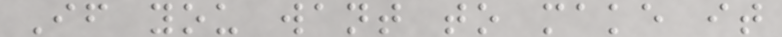If you want to make it
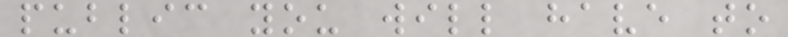public you will have to
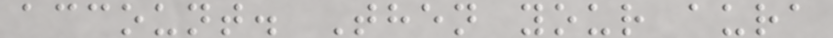account. Then your aura
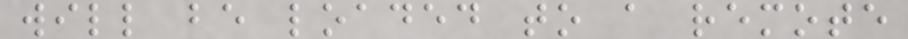will be loaded to a remote
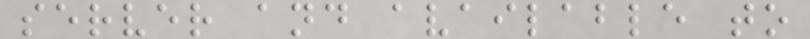server and available to
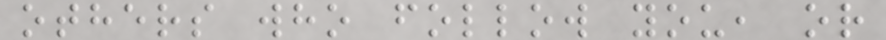others who follow you, or
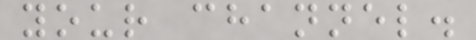your channel.
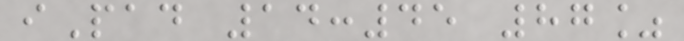iPad 14:45 87%
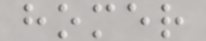homer
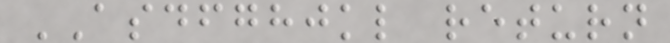ASDFGHJKL return
